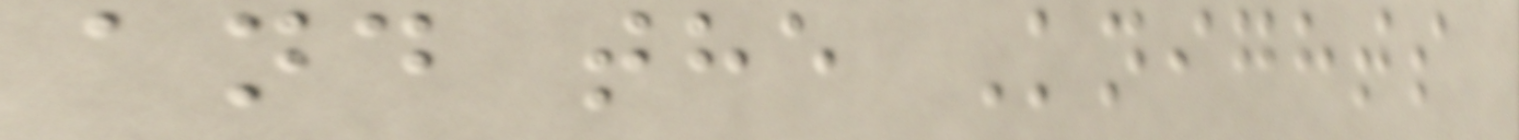and the Knights
